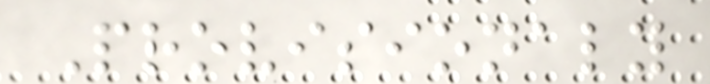Provisionaly
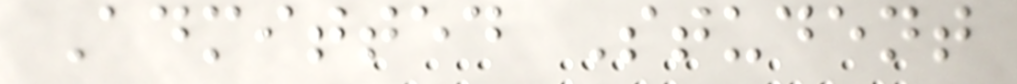Admitted Student
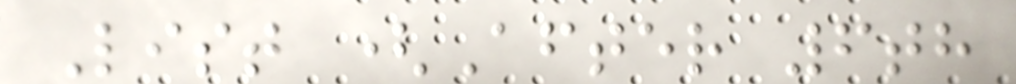List (After 6th
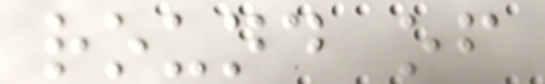round of
